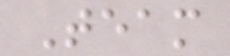Team
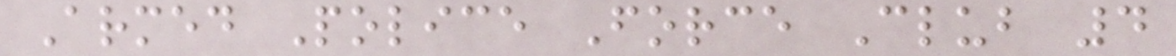Armed Police Force Club 4
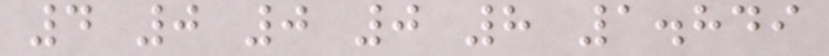4 0 0 0 8 1.849
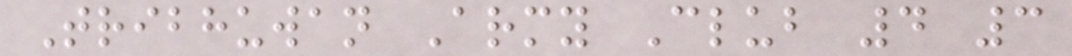Tribhuwan Army Club 4 3
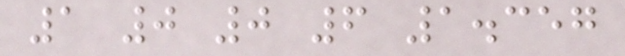1 0 0 6 1.357
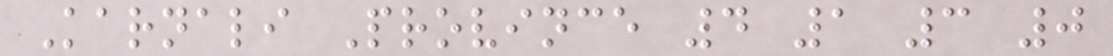Karnali Province 4 1 3 0
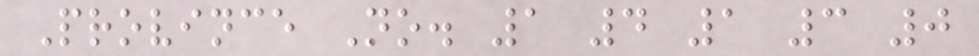Province No. 1 4 1 3 0
